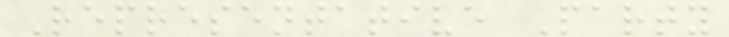Representative Party
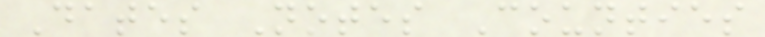Dates Notes Counties
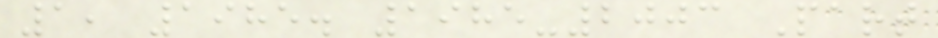1, 1985. 1985-2003 Part
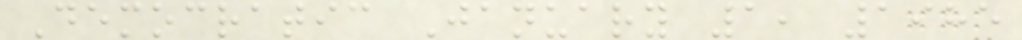Democratic January 1, 1985
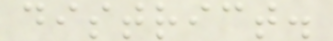district.
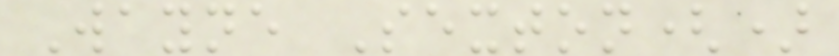Wayne Sexton()
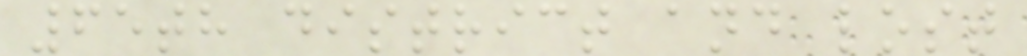65th district and lost
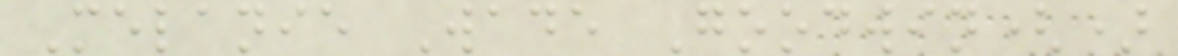Melanie Wade Goodwin()
